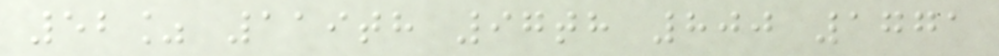52% 119th 97th 800 1771
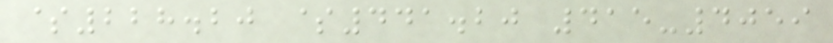$228.20 $441.20 415-4059
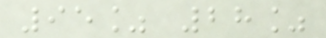95% 28%
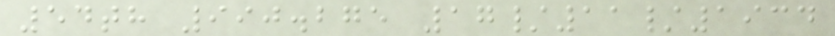54th 990.275 17/11/1934
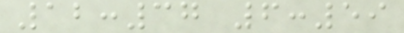12:37 6:59
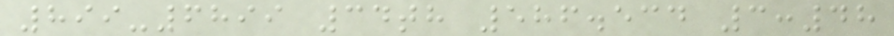899-6899 34th 586.534 3:48
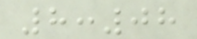8:08
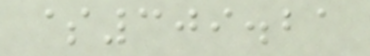$309.21
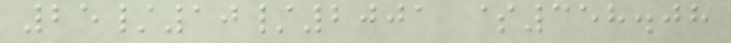25/10/2001 $358.08
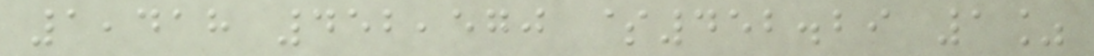1,418 452,570 $452.29 1%
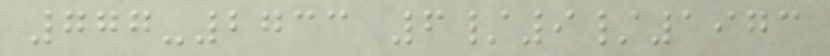777-2733 6/9/1973
